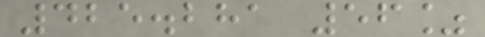425.281 56%
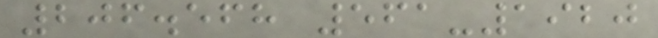206.568 561-1920
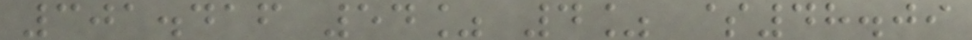301.416 54% 4% $48.09
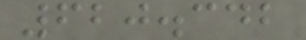620.342
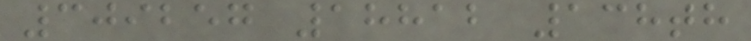309257 18812 138th
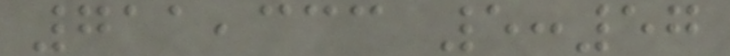711,333 5:57
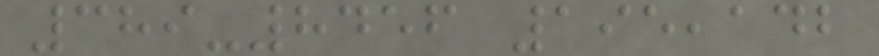389-8456 195,142
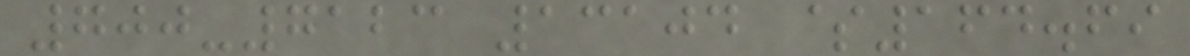700-7123 13104 $164.69
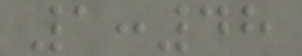1:48
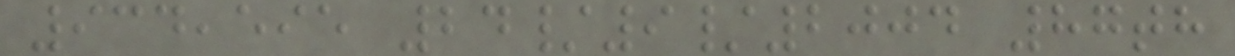934,595 24/9/2004 87th
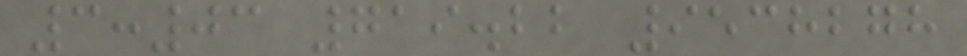3:03 719.22 9538278
